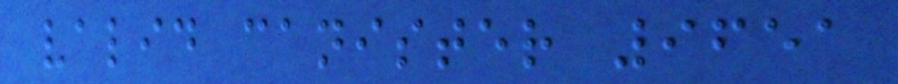valid canister 9651
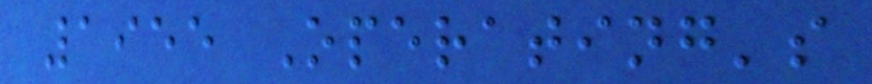1955 Operating's
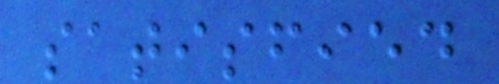satisfied
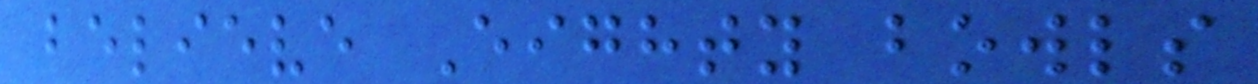believe Eighty bowls
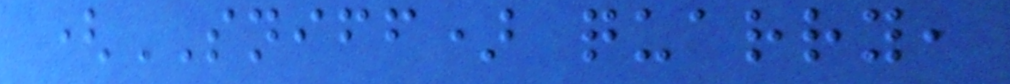(SNIFF) quarry,
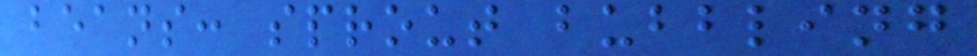beans: sprout bubbling
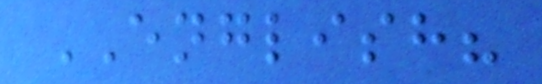ENGLISH?
